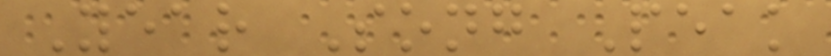Year Song Peak
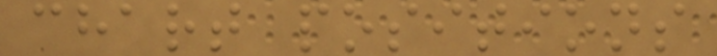chart positions
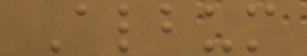Album
